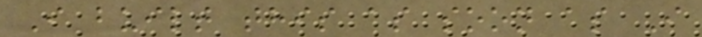I built this as soon as I
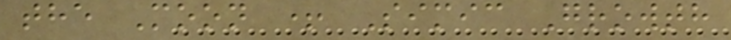the Moon + Simic Growth
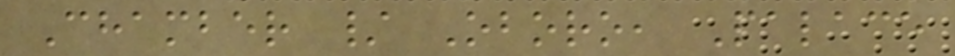Chamber / Oboro, Palace
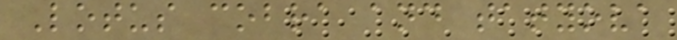Lotus cobra and tatyova
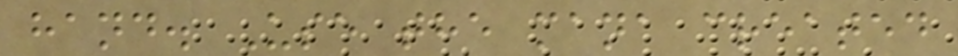hand. Use the mana created
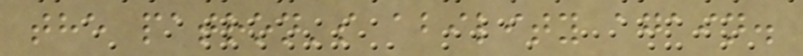the patron's ability again.
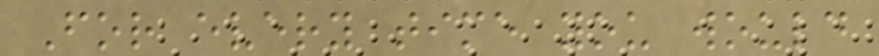For every time you would
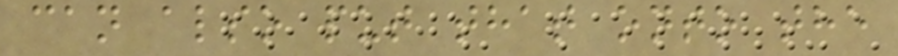can also put that onto the
